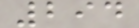294
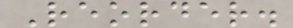Reorder.
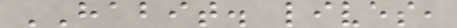HABIT. lives,
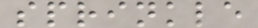sprinkle
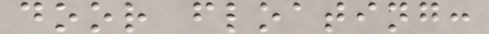door floating:
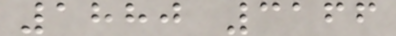1880 3166
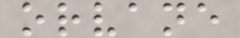orvane
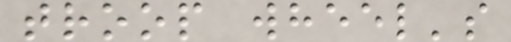troop wheel's
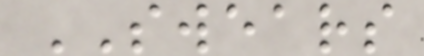SWEARS
